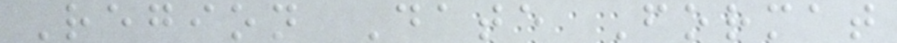Region Date Format
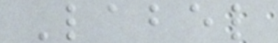Label
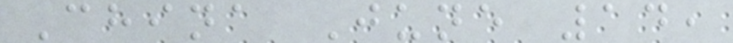China June 14,
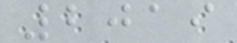2019
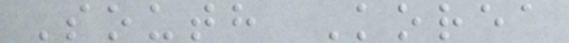South Korea
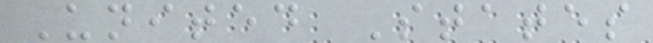United States
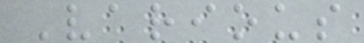Various
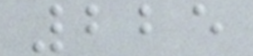225
